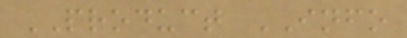PRODUCT INFO
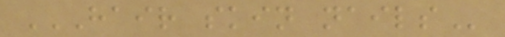HAIR SKIN NAILS
